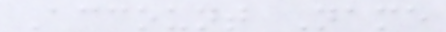Account Name
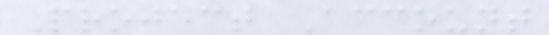Project Account
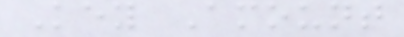Key Amount
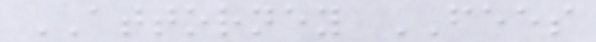ATTORNEY FEES
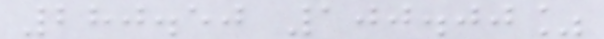280.50 100.00%
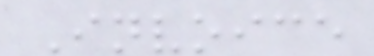Invoice
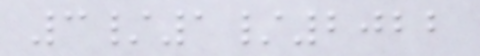3/1/2022
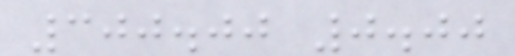300.00 0.00
